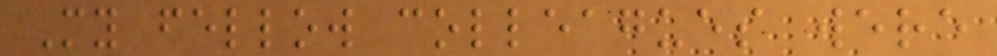My fellow colleagues were
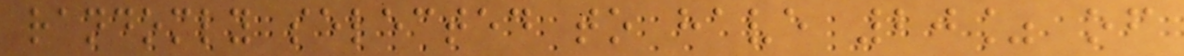randomly selected to have 20% of
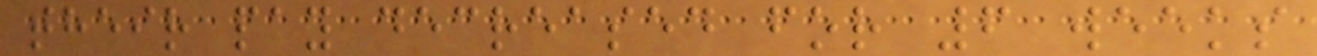their pay decreased for 6 weeks
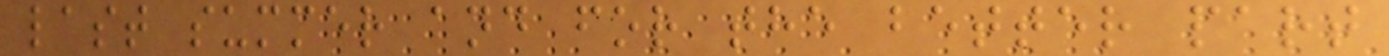last summer and for the better part
